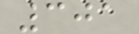301
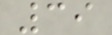39
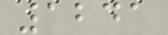1241
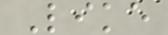Like
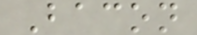Bacon
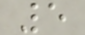5
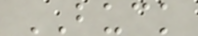BUCK
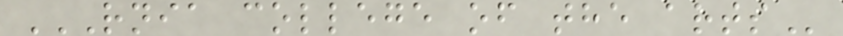RNIA COLLEGE OF THE ARTS
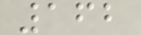162
